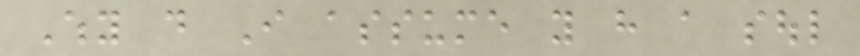Why do I assume you have a soul
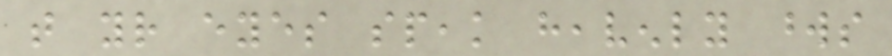that your eyes speak heavenly words
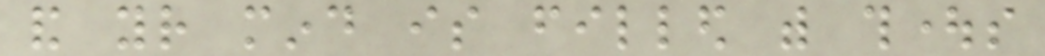and your mind is filled with thoughts
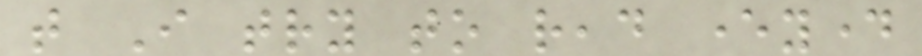that I try to read everyday
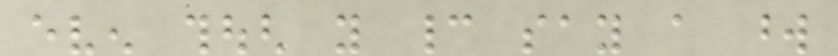even though you cannot say a word
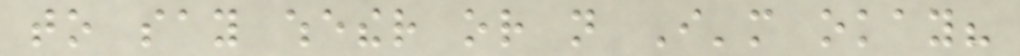to say whether or not I'm okay?
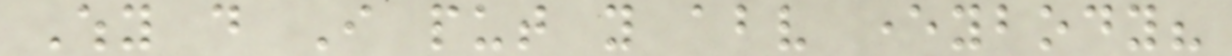Why do I put you above everybody?
